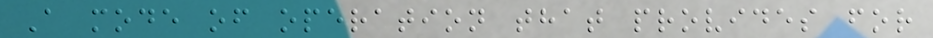A mode of operation that provides for
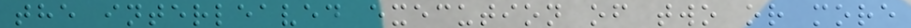the interleaved execution of two or more
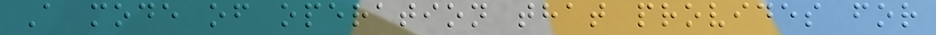A mode of operation that provides for
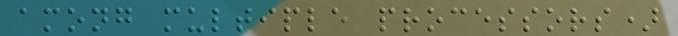among multiple processors)
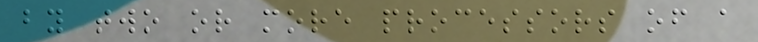by two or more processors of a
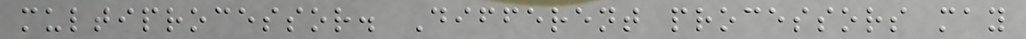multiprocessor. Different processors may
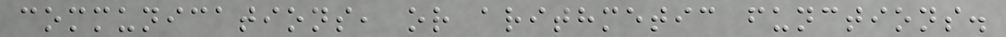communications, or arithmetic functions.
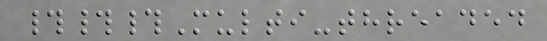###Multi-threaded
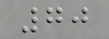70
